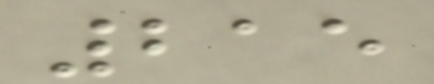215
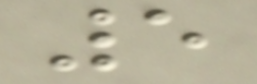5
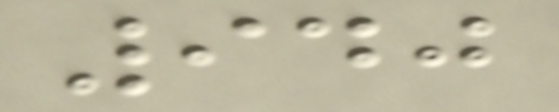940
